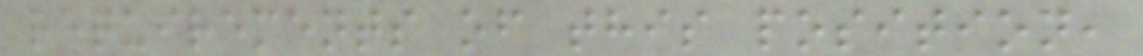requirements of this position,
